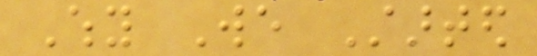Why We Started
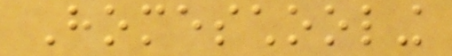Homeschooling
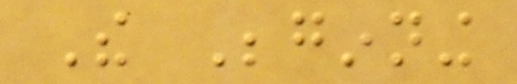The Beginning
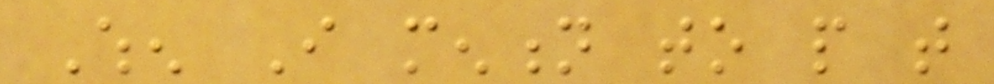When I mention to people that
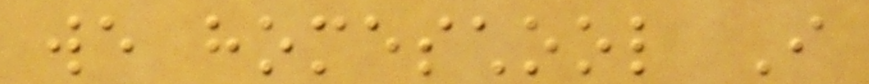we homeschool I
